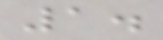1.
